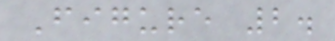Figure 2.
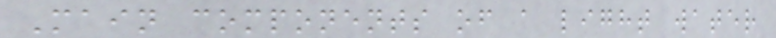Main components of a light water
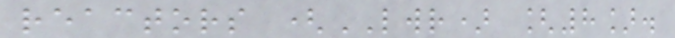reactors (LWR) [8].
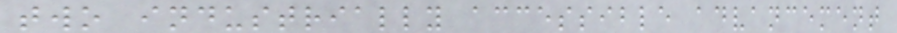two industrially accessible advancement
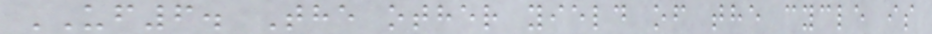UF6. The other yield of the cycle is
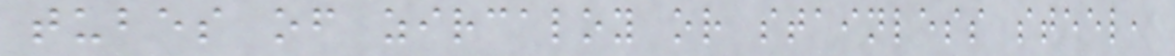tubes of zircaloy or stainless steel,
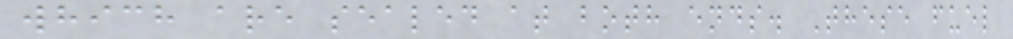which are sealed at both ends. These fuel
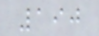190
